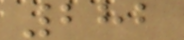282
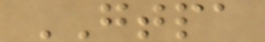GTPA
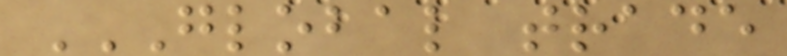GLOBAL TRADE
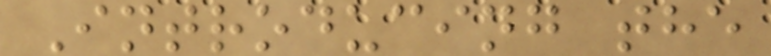Introducing the
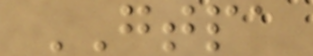GTPA
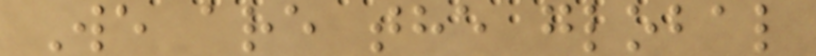We are the global
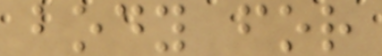body for
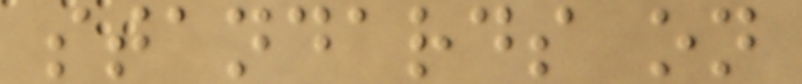standards on
